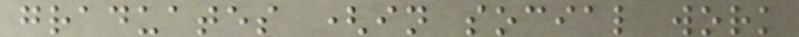graduates (in social work
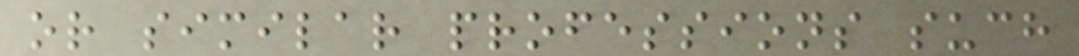or similar professions such
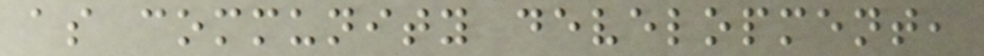as community development,
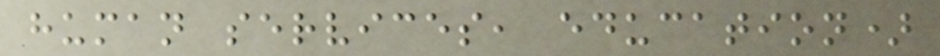human services, education)
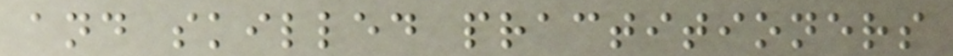and skilled practitioners
